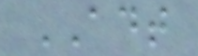ADT
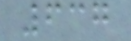637
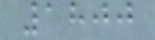1800
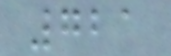721
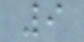9
